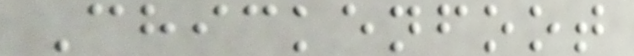Chickenfoot
